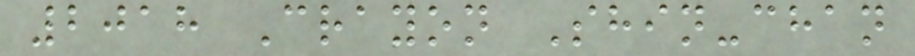2018 Crayon Shin-chan
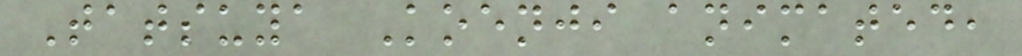Tatsuya Koenji animated,
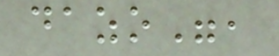dazo",
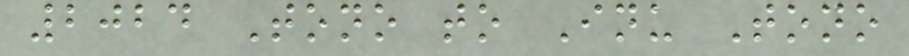2024 Tono to Inu Tono
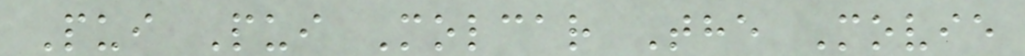Pui Pui Molcar The Movie
